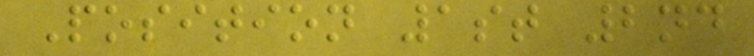Position 1st 2nd
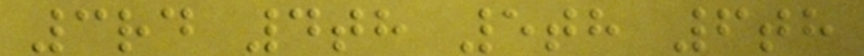3rd 4th 5th 6th
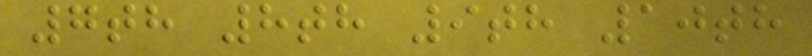7th 8th 9th 10th
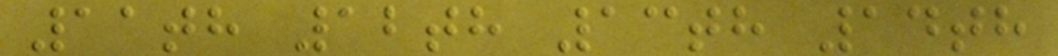11th 12th 13th 14th
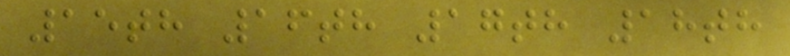15th 16th 17th 18th
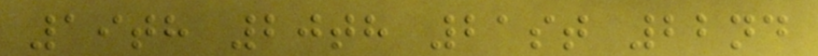19th 20th 21st 22nd
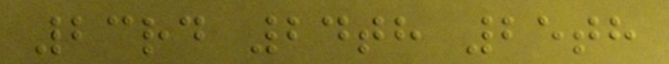23rd 24th 25th
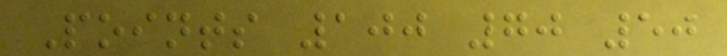Points 100 70 50
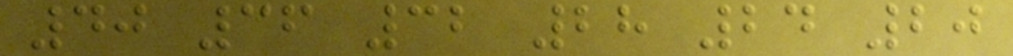40 36 32 28 24 20
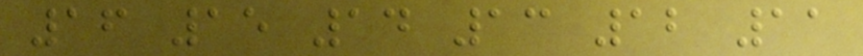16 15 14 13 12 11
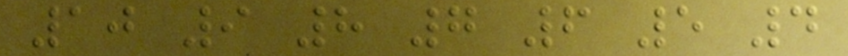10 9 8 7 6 5 4
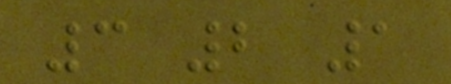3 2 1
